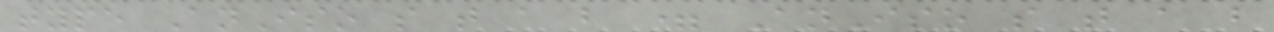type AnIso s t a b = AnIso s t a b
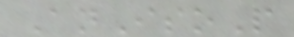AnIsoP
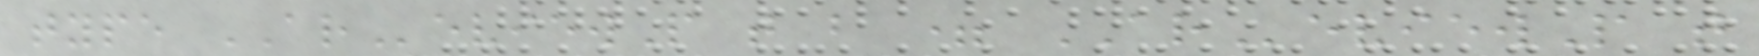type AReviewP t b = AReviewP t
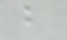b
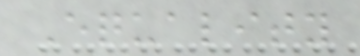Equality
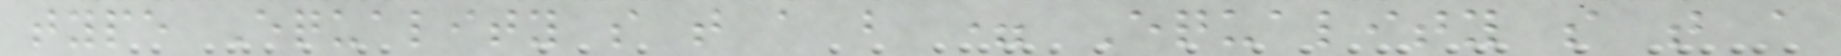type Equality s t a b = Equality s t a
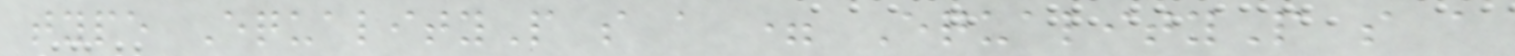type EqualityP s a = EqualityP s a
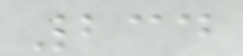234
